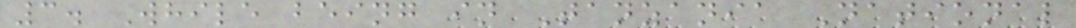3. While being in Tanzania National
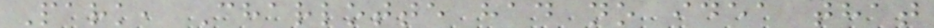Park, Charlotte had no idea that
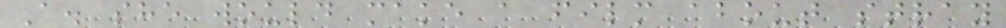A. she would make a film about stray
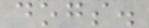dogs.
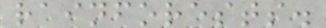rainforests.
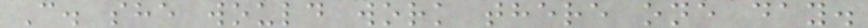C. she would work there one day.
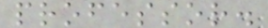professor.
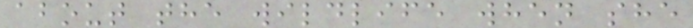about the wildlife when she
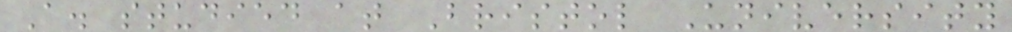A. studied at Bristol University
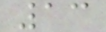13
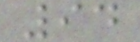94
